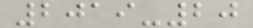2019-20
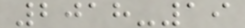2018-19
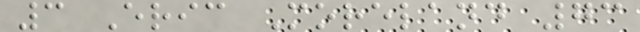3 Eric Moreland 73
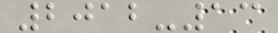2012-13
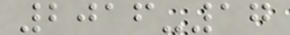2016-17
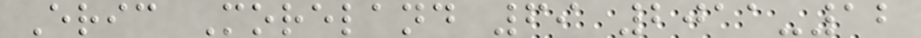Eric Moreland 69 2011-12
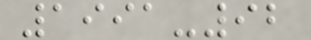1991-92
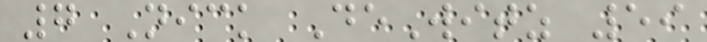7 Nick DeWitz 59
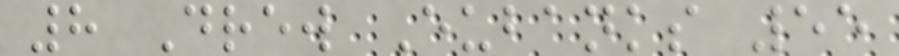8 Drew Eubanks 55
